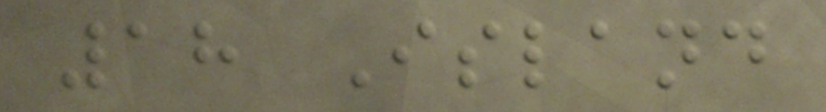18 Island
